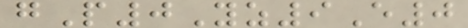gP0Yz9E0
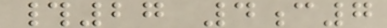#27 4c7
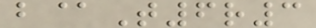b@T6r3
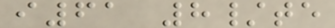i61 8/te
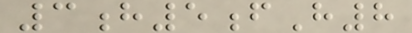3h5fH8
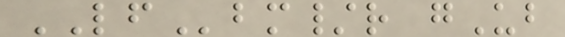LFbm/r gUb
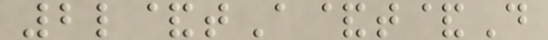2l&tA&t&D
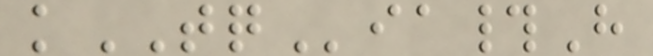kTQia#H
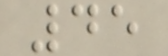45
